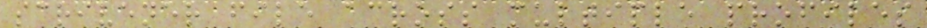scrivener file across multiple profiles
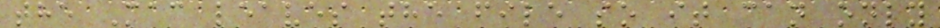the Mac leaves the file so it can only
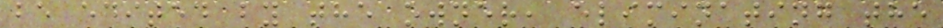be edited by the owner, eliminating the
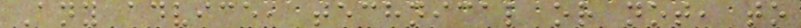Any advice, technical or not, to
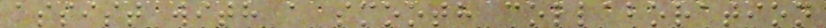assist with a smooth collaboration
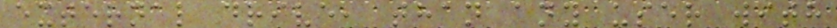external drive, than any user with
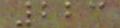223
